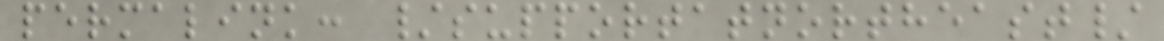permalink: /supportatnortheast/
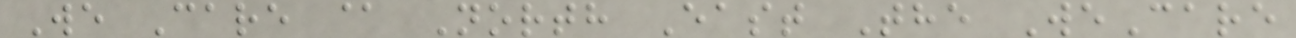We Care @ North East The WeCare
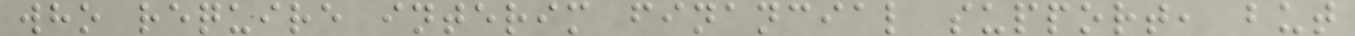who require interim financial support, but
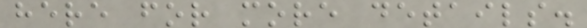here for more details.
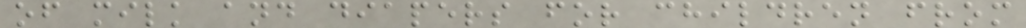of milk and diapers for children from
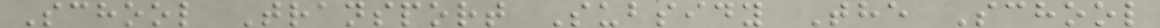School Transport Subsidy The School
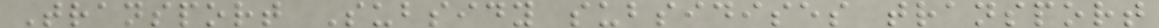Transport Subsidy subsidises transport
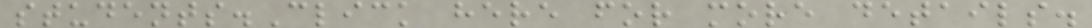students.Click here for more details.
